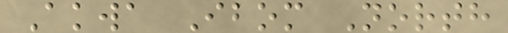Akwa Ibom North
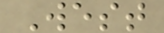West
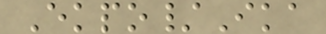Ekpo/Ika
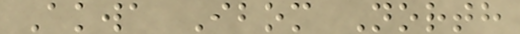Akwa Ibom North
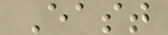East
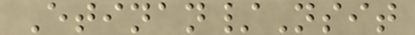Etinan/Nsit
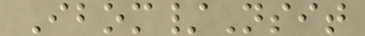Ibom/Nsit
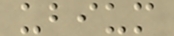ubium
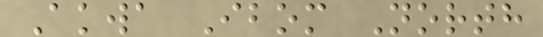Akwa Ibom North
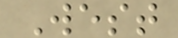West
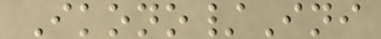Ikono/Ini
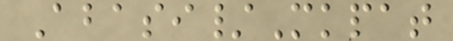Abasi/Mkpat
